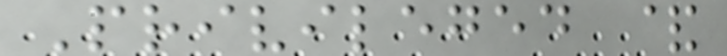Privileged &
